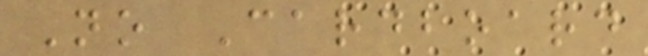No Cardboard
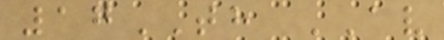17TH AV
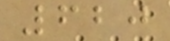620
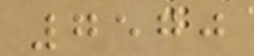7570
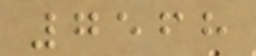7568
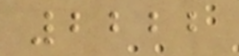2222
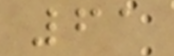61
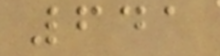641
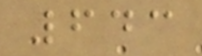643
